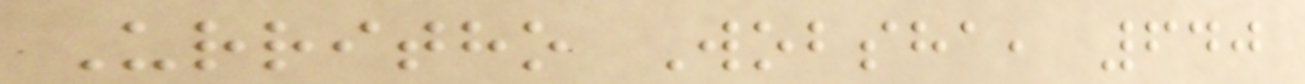Urritho Wobsha, 640
